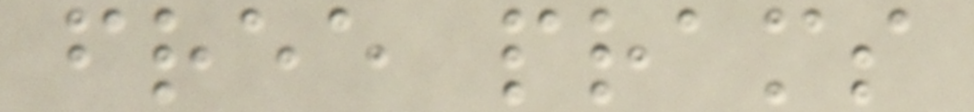free prams
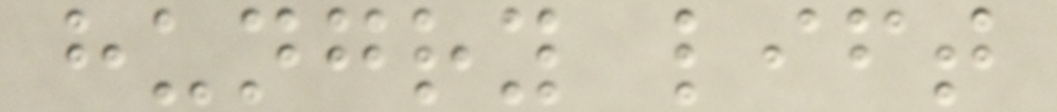hungry lift
